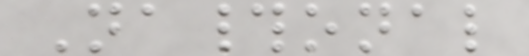Na#onal
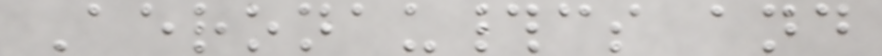Aeronau#cs and
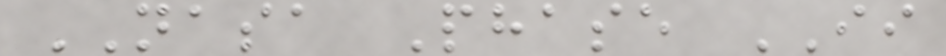NASA Phase II
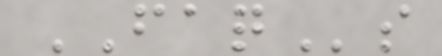FAQs
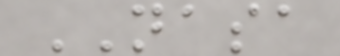NASA
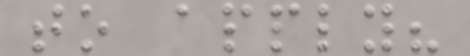to apply?
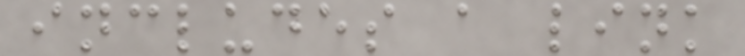includes a link
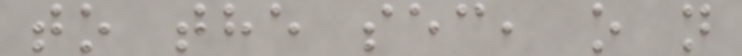to the sec, o n
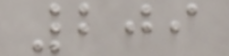209
